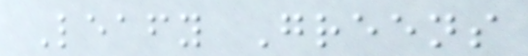Leafy Greens
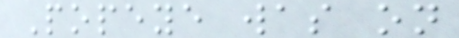Popeye was on
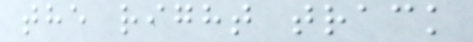the right track
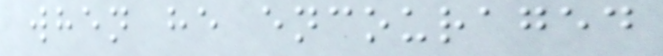when he encouraged
